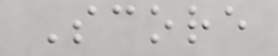Score
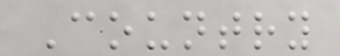Country
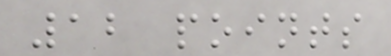12 points
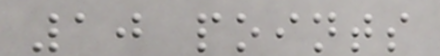10 points
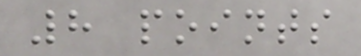8 points
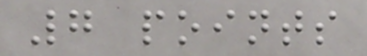7 points
